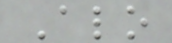Alo
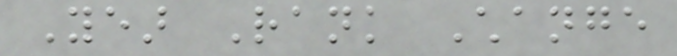Year Rank Change
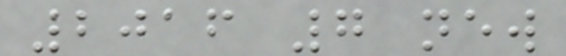2016 7 new
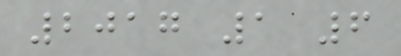2017 1 6
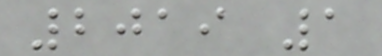2019 1
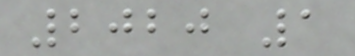2020 1
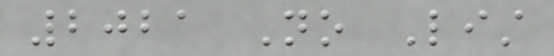2021 No List
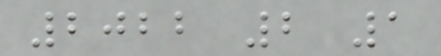2022 2 1
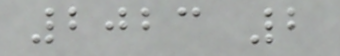2023 2
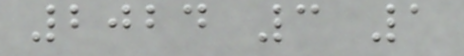2024 3 1
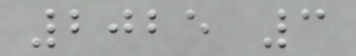2025 3
